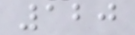120
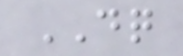DQ
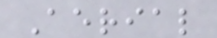Aerial
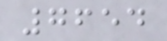7654
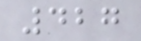427
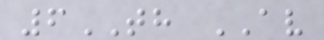6TH AV
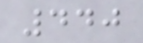440
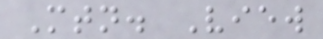Mtn. View
